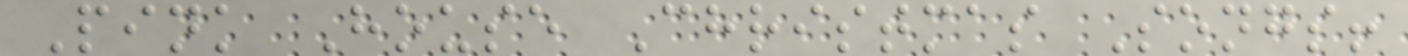Pink House Christmas Songs!
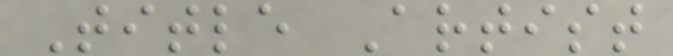Title Artist
